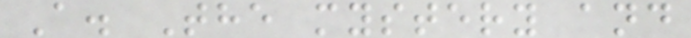A. The mystery and
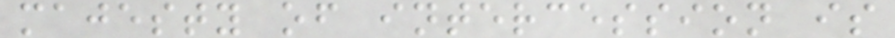majesty of intercession is
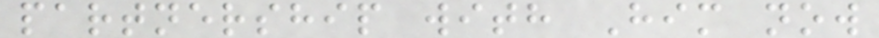partnership with Him now
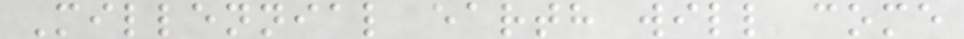Millennial earth will come
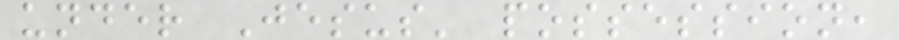under Jesus' possession,
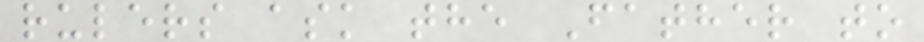rulers ask the Father to
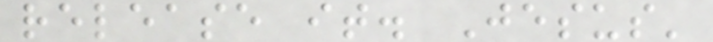release it. Jesus'
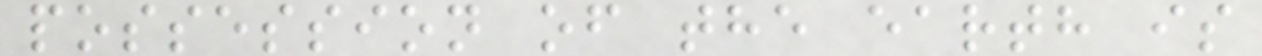possession of the earth is
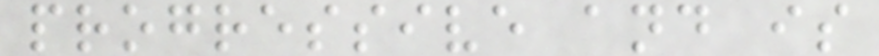progressive and is
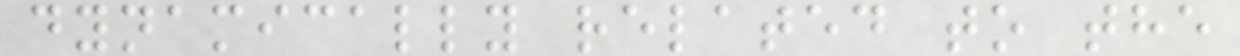dynamically related to the
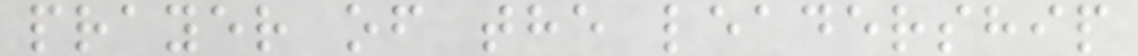prayer of the leadership
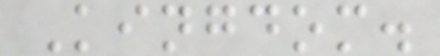Kingdom.
